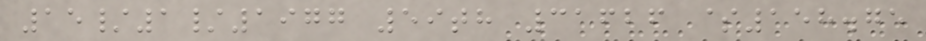15/1/1977 59th 31626 $158.75
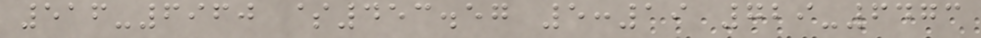516-6960 $453.57 5:19 729-6473
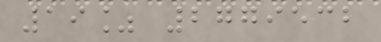19% 2779532
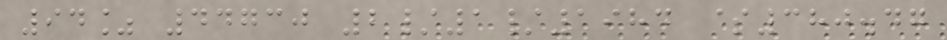94% 44730 2/1/1984 $380.47
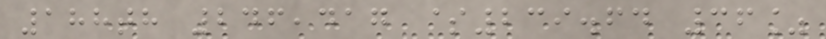188th 246,417 $239.64 36%
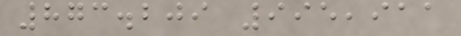873.209 995,911
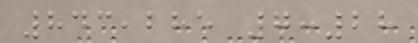843,285 7:28
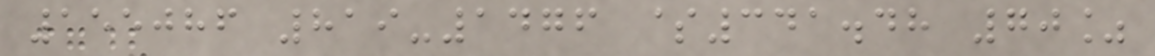155086 819-1476 $341.48 70%
